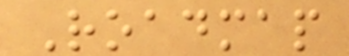Roadmap
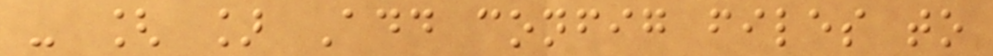- [ ] Add config files to
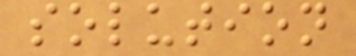solution
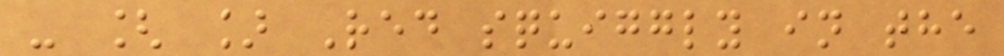- [ ] Red squiggly in the
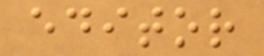editor
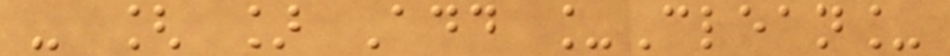- [ ] Add _Clean_
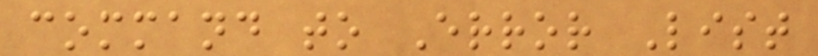command to Error List
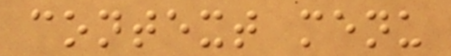context menu
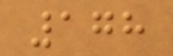178
